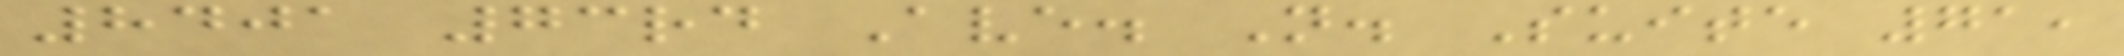8401 73rd Ave. N. Suite 71,
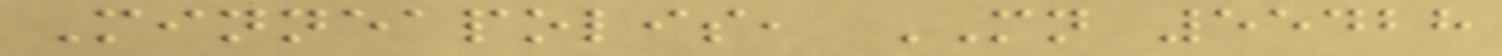Minneapolis, MN 55428
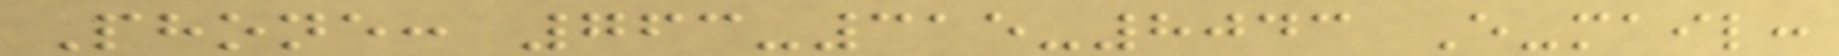Phone: 763-315-8043 E-mail:
